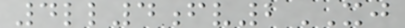4ll4fv2XJ
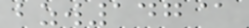bzw147@
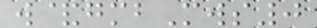w&gmbMws0
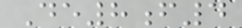De8f4
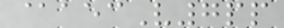@aecV7pp
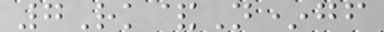7Rk&N*gf
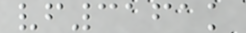vf3161k
